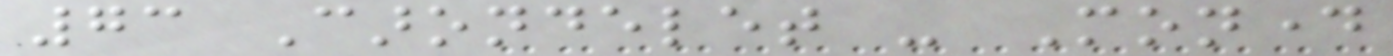73 Carondelet - Monday
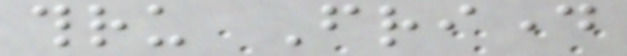thru Friday
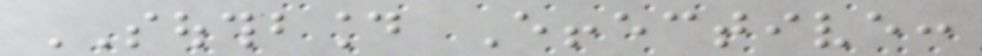SOUTHBOUND Effective:
